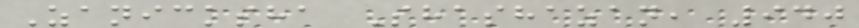Zanicksha Shashazan, 940
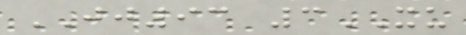JJ93 3XU
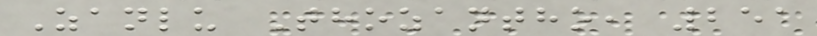Zanlu Thozantho, 251
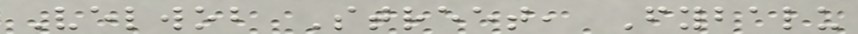Velwob Street, Fybalu
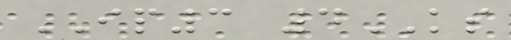IP3 4KS
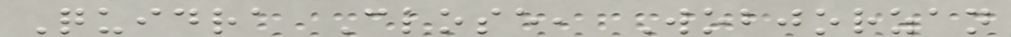Quidra Close, Wobjorzan
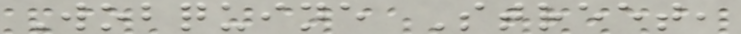Wobquine Street,
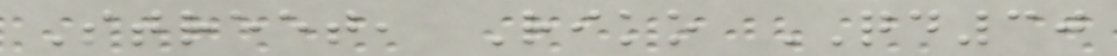Street, Riko QD30
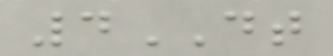4DT
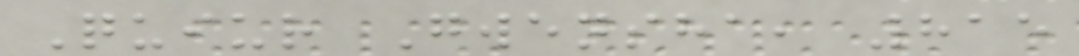Quiur Gwensha, 815
